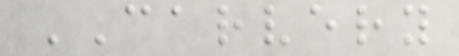CARVERY
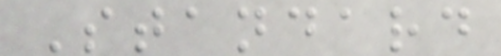Standard
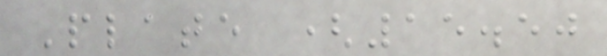Plate (15.50
